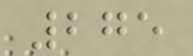275
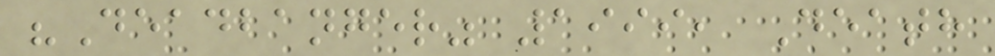"Deadbanger" 1999, Death
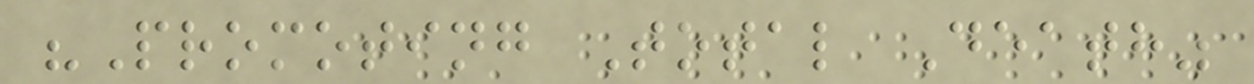"Promoting Total Death"
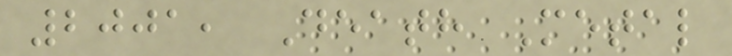2001, Death Metal
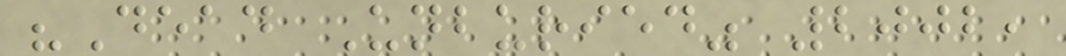"Dead Unburied" 2002,
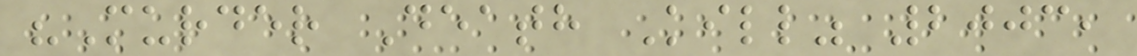"Murder Death Kill" 2003,
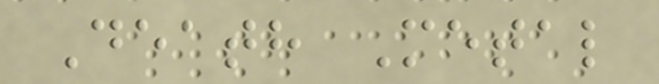Death Metal
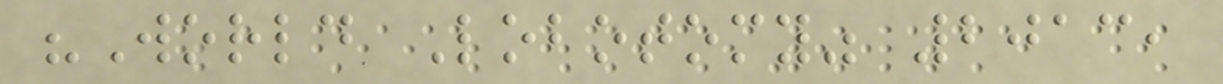"World Lobotomy" 2013,
